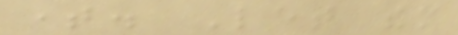time. Let them
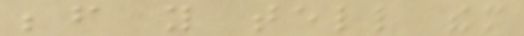before you tell them
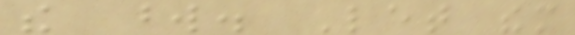the word. Let them
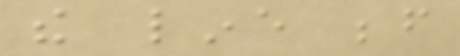the line before
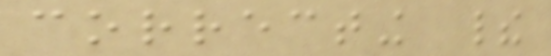correcting their
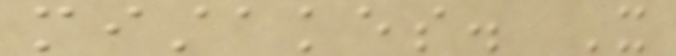mistakes. It
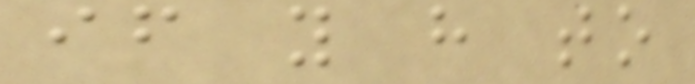if you have to
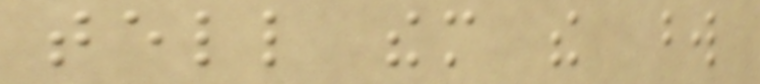tell them the word
